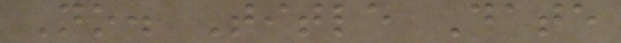No. Title Date
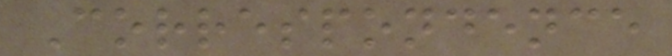Correspondence
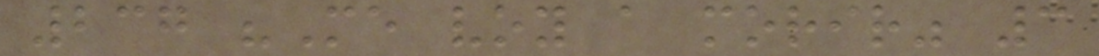237 "Me voy a morir" 3
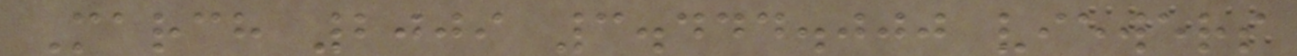March 2009 3.444.000 viewers
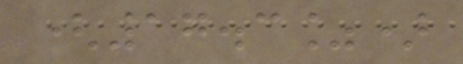(17.3%)
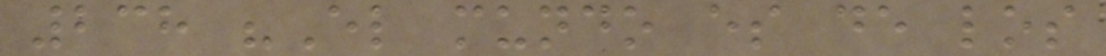238 "El mundo es de los
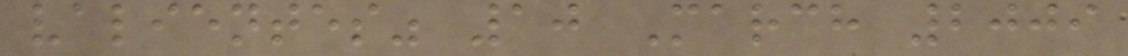valientes" 10 March 2009
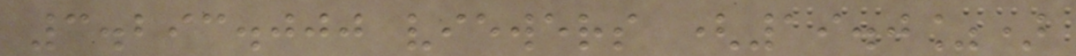3.293.000 viewers (19.0%)
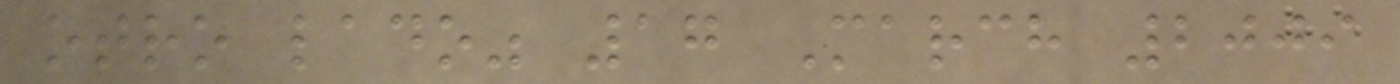otro lado" 17 March 2009
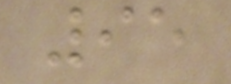95
